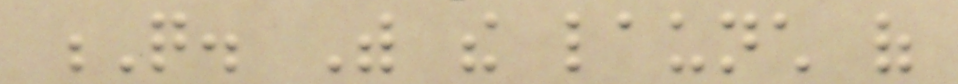Q. With the launch of
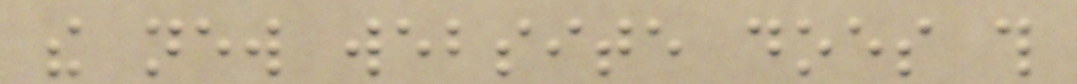the new website does this
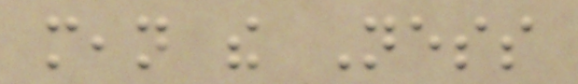mean the Ness
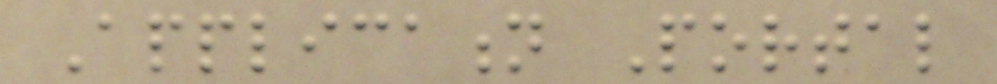Application Portal
